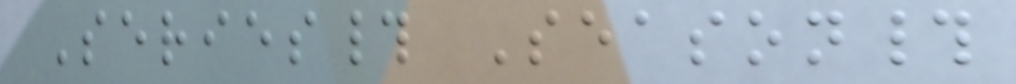Series# Season#
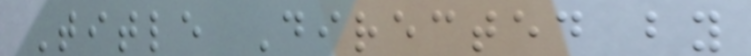Title Directed by
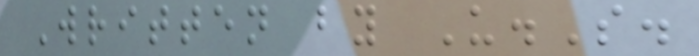Written by U.S.
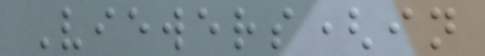Viewers(in
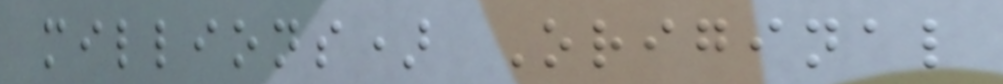millions) Original
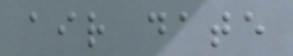air date
